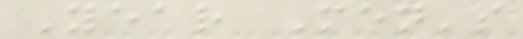Year Men's
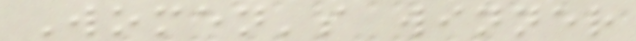Women's winner
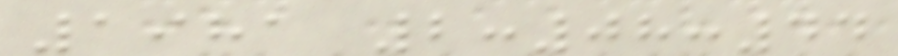1981 2:08:44
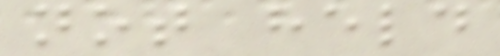not held
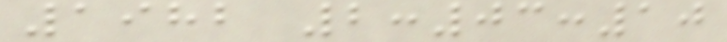1982 2:03:10
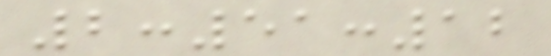2:51:12
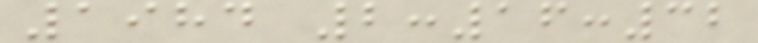1984 2:16:32
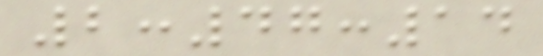2:47:14
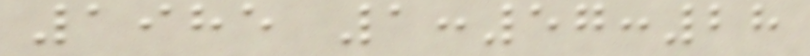1985 1:57:28
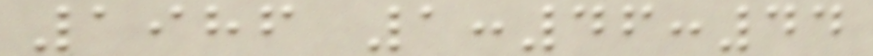1986 1:46:44
